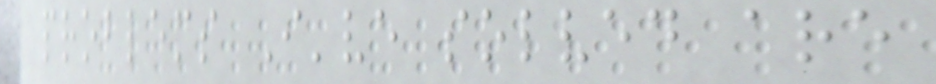problems I've solved are
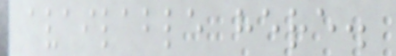available here.
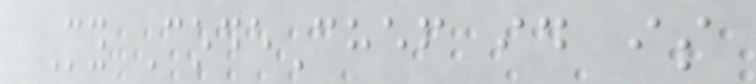My CodeChef id is
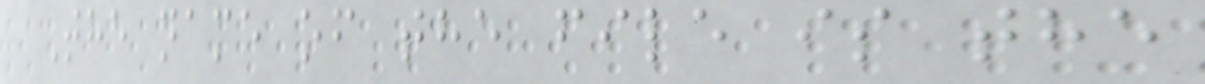The name of the file is the
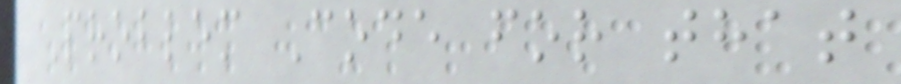Problem Code for that
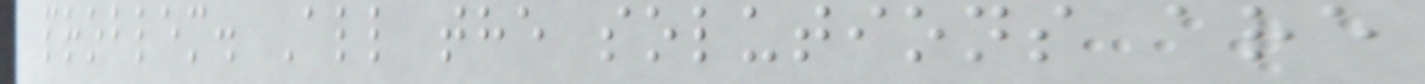problem. All the solutions are
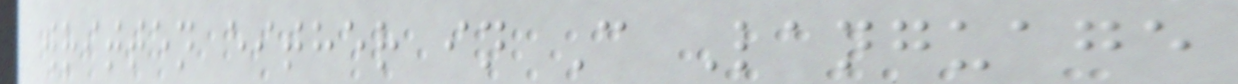written either in C Language
